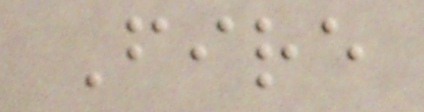Fire
